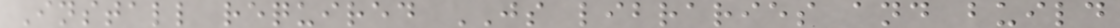Install required JS libraries and build
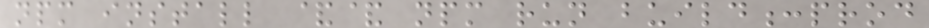npm install && npm run build:prod
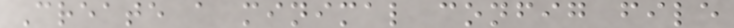Create a minimal config file
